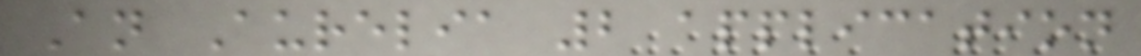An Aurelia 2 application
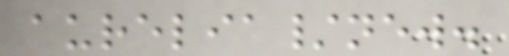aurelia/new.
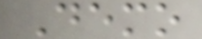Demo
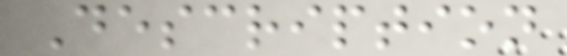Description
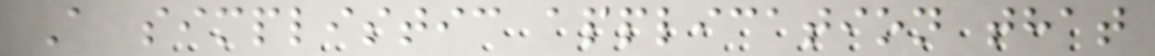A simplistic application that
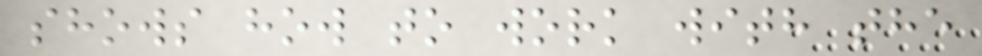shows how to work with the
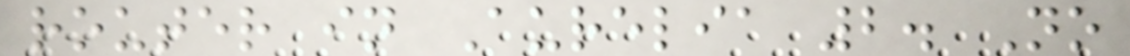router in Aurelia 2. No
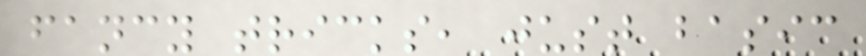fancy tricks, just basic
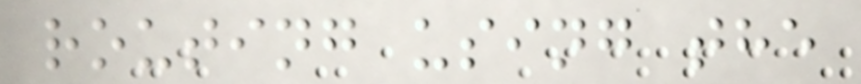routing using the
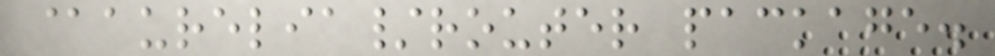@aurelia/router package.
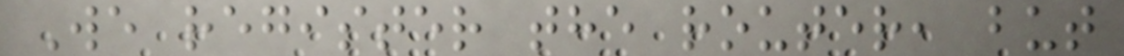We register the router, but
